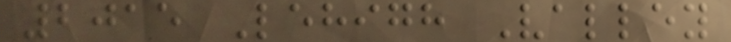2015 Lehigh Valley
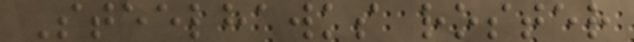Steelhawks roster
